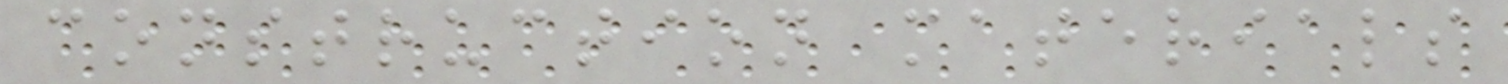construction materials
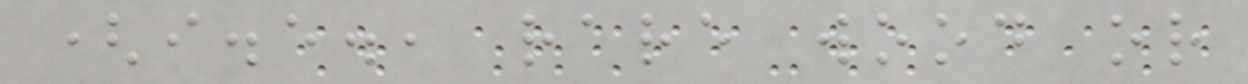(i.e., rare wood or
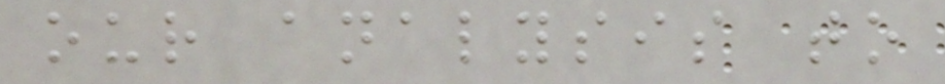our analysis to
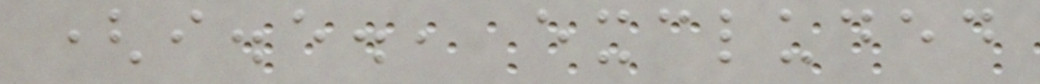(i.e., excluded
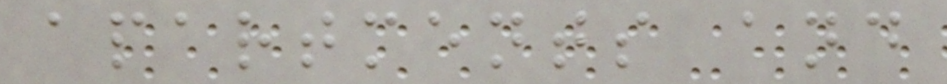apartments and
